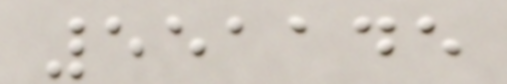551145
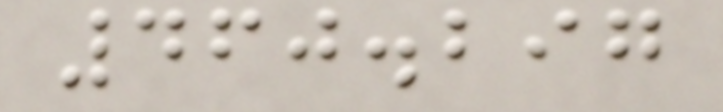460.297
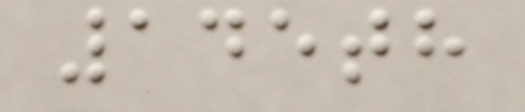145th
